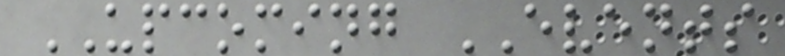UPCOMING EVENTS
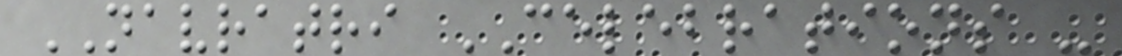NAVRATRI CELEBRATIONS -
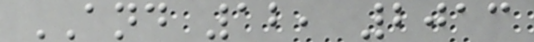AND 12, 2013
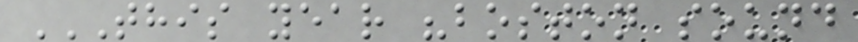THIS YEAR "BOSTON SOUND
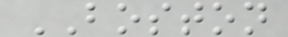BOSTON
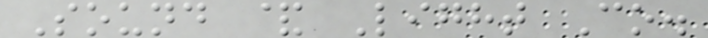Sound & Light Co.
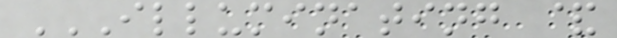ILLUMINATING &
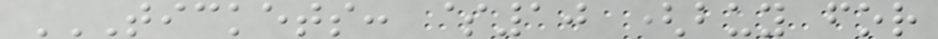TICKETS: $10 (BUY FOR
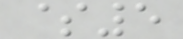$5
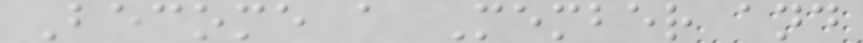Become a Member and
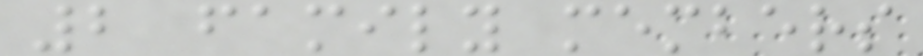2 family members
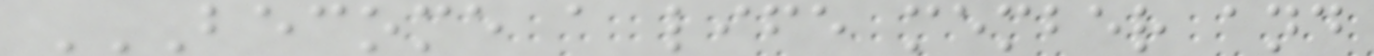BECOME A LIFE MEMBER AND
